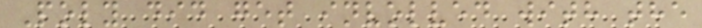Poly did get involved with the
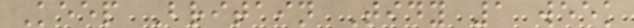Keep Britain Tidy 1 week
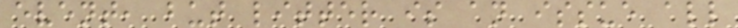event, but litter is an issue all
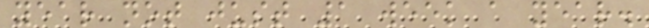year not just 1 week a year.
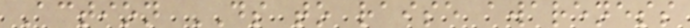Action DS to raise awareness
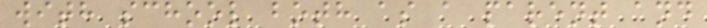with school both as a parent and
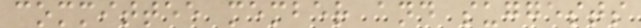committee member and suggests
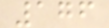176
